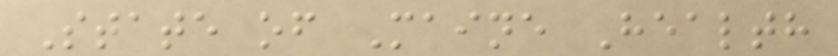State of Maine Health
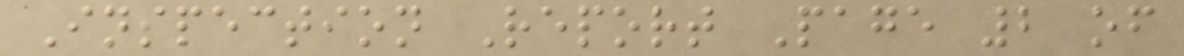Inspection Report Page 2 of
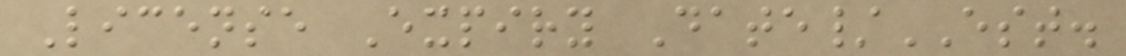License Expiry Date/EST.
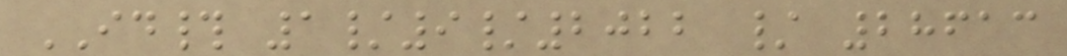ID# 1/9/2022 / 28613
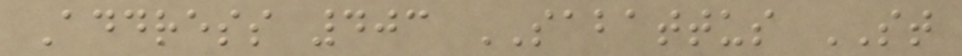Address 403 SABATTUS ST
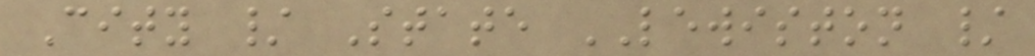City / State LEWISTON /
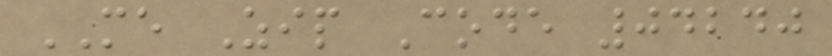ME Zip Code 04240
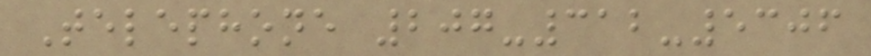Telephone 207-312-5306
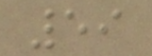59
